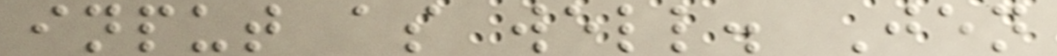input as well. Jen
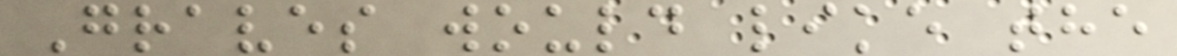Graves would like the
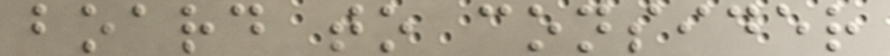board to consider
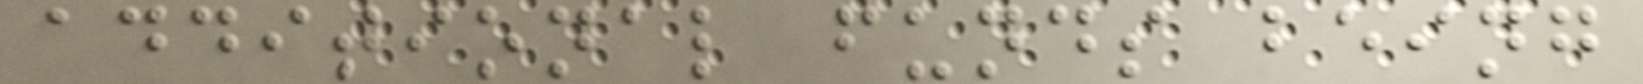additional funds being
